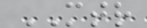MTR
